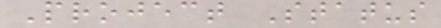Project Status
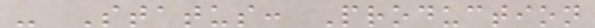- Status: Production
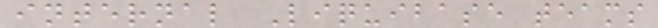internal Liquibase teams
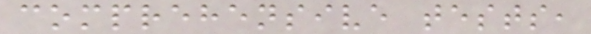comprehensive tests,
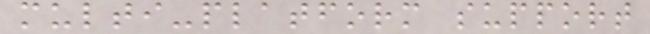multi-platform support
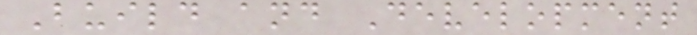Build and Development
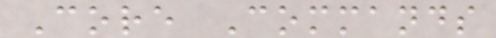Core Commands
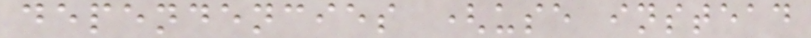dependencies (use instead
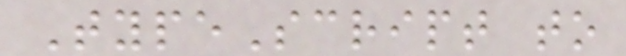TypeScript to
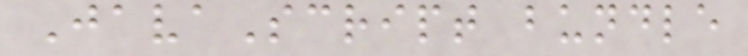JavaScript bundle
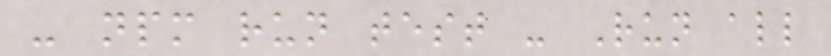- npm run test - Run all
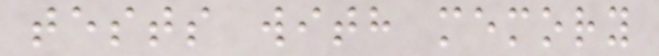tests with memory
